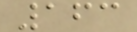163
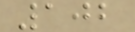102
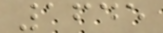1645
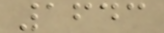1643
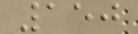150
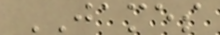JAMES
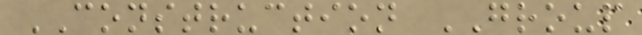CONSTRUCTION GROUP
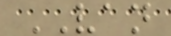VAN
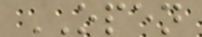OPEN
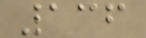136
